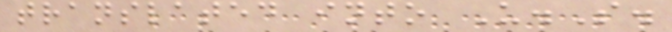translated into U.S.
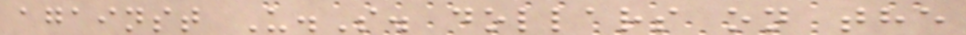against U.S. dollars on the
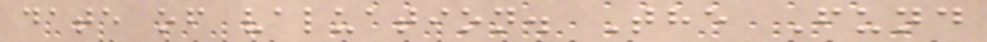date of valuation. The Fund
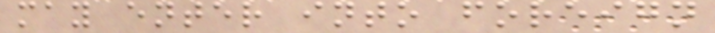may enter into foreign
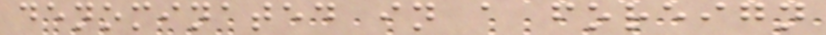denominated in a foreign
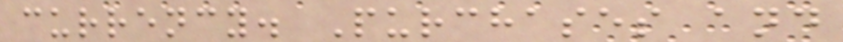currency. Purchases and
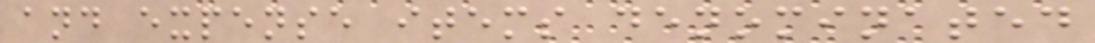and expense items denominated
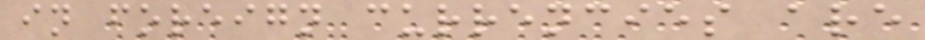in foreign currencies are
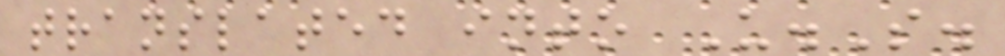translated into U.S.
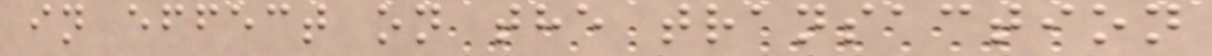in effect on the transaction
